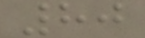80
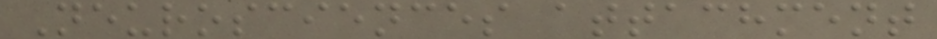Neurosciences attachment
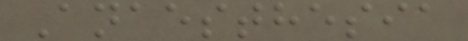Anaesthesia
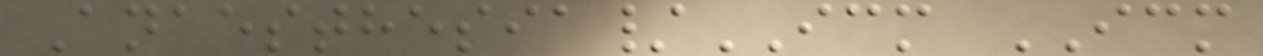Anaesthesia/ICM ICM
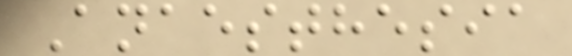Anaesthesia
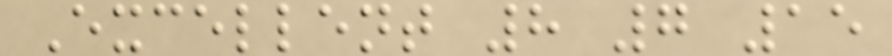Excellent 8 7 15
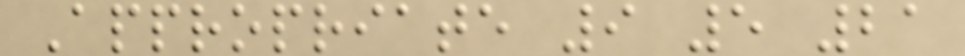Appropriate 9 5 21
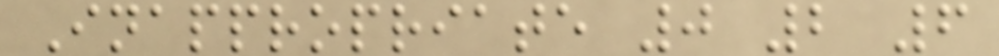Inappropriate 0 2 6
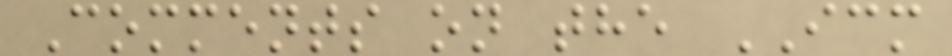Comments on the ICM
